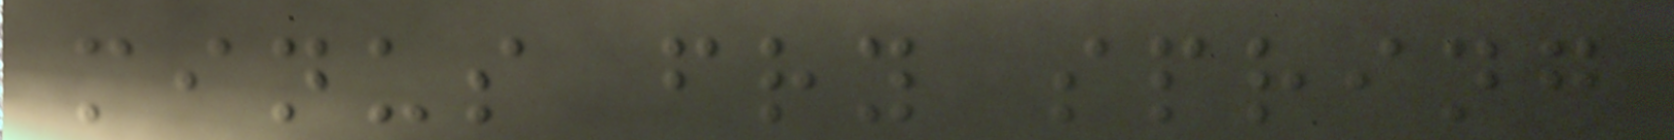minus fry spring
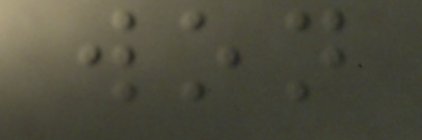won
